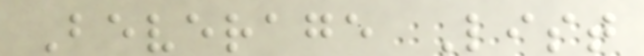Beverage List
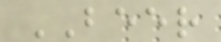BEER
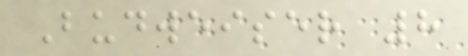Budweiser 8
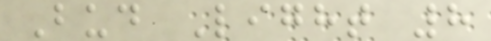Bud Light 8
